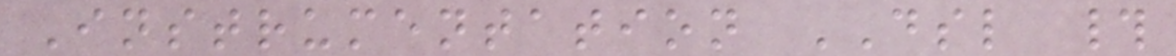Instrumentation DSL #
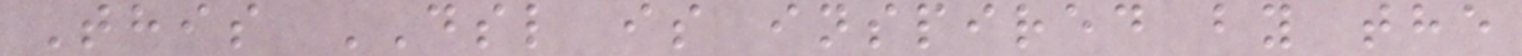This DSL is inspired by the
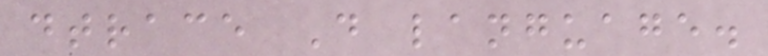dtrace D language.
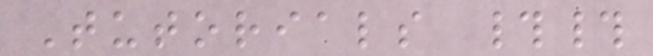Tutorials ##
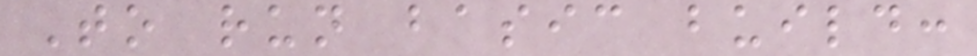To run basic build:
